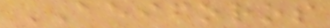AEIFOROS
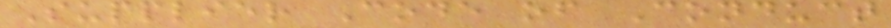Supplier Code of Conduct
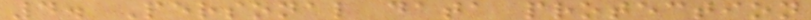4. Personal data protection
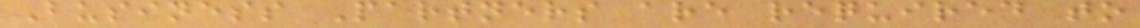Business Partners are required to
